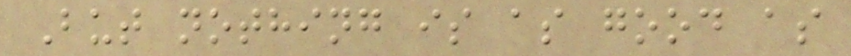But nothing is as good as
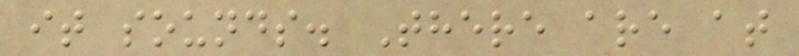it sounds. There are at
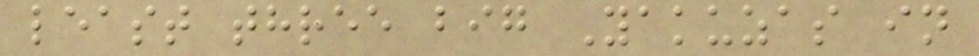least three big Yakuzas in
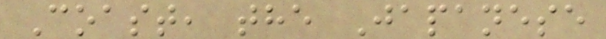Coast, the Japanese
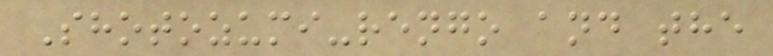Shotozumi-rengo and the
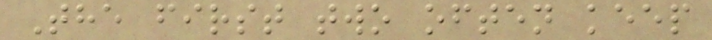The first two often keep
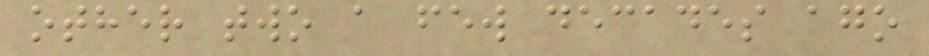other two a few decades ago
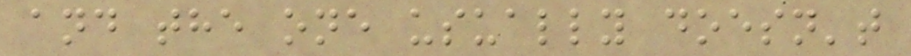and the one usually doesn't
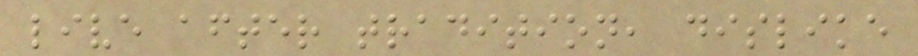live after tradition, dislike
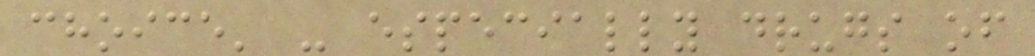choice' - especially drugs of
